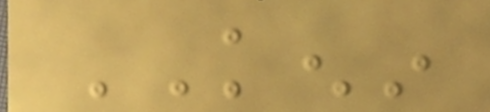KENIN
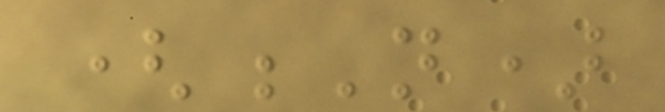(N)
